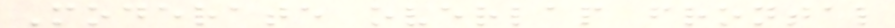Moderate overlap frontal
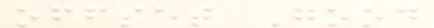offset Good
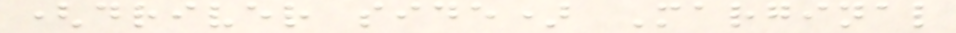(driver side) Marginal
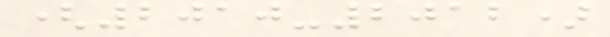(2010-2012)
